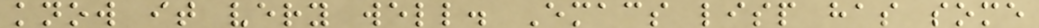know it very well. Emacs lisp has some
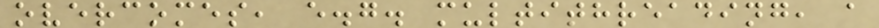overcomes, e.g. multithreading, a
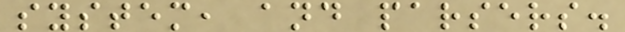system, and parsers.
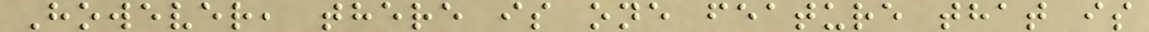However, there is one feature that is
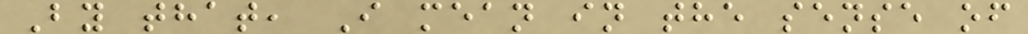By that, I mean in the sense of
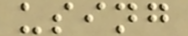using
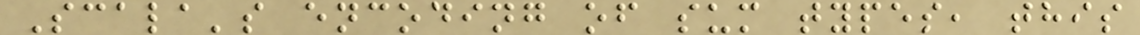Scala's encoding of sum types, this
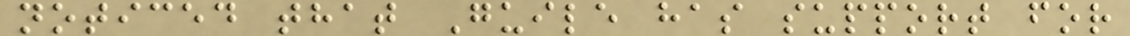noticed that Guile has support for
